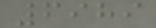6989
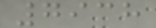7938
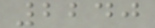2240
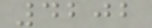4202
